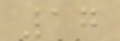17
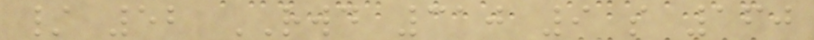/ 52 RWD 310 9 s 160
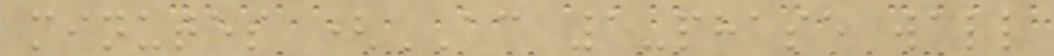minutes (AC 1-phase wall
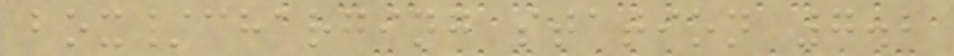box/charging station 7.2
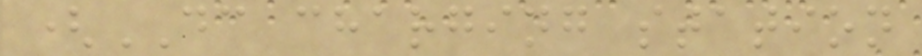(DC charging station
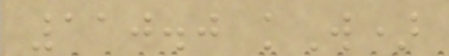110.0 kW)
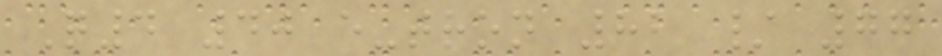Q4 40 e-tron 82 / 77
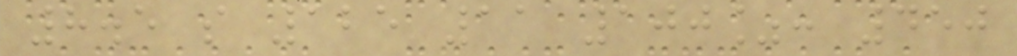8.5 s 125 11 100%: 450
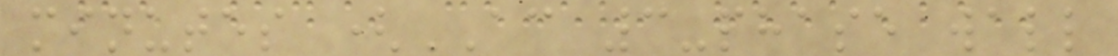minutes (AC 3-phase wall
